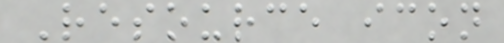Resource icon
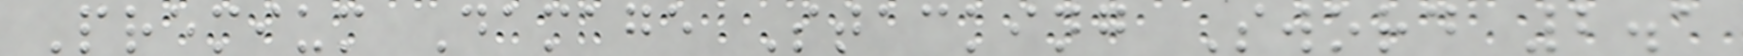Premium Damage Stacking Sword 2.1
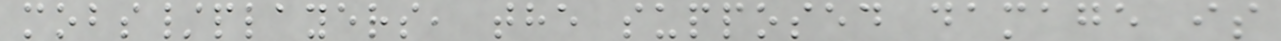mobs/players, the supposed damage is
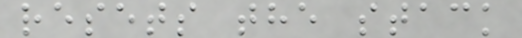resets the stack
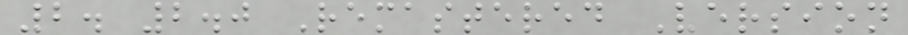2. 2.0 Remastered Version
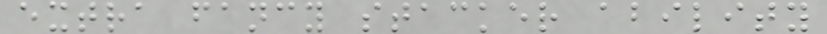extra fancy stacker ability
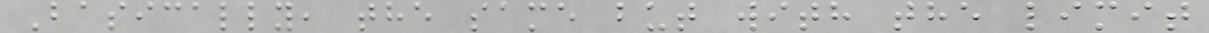Basically, the same but with the limit
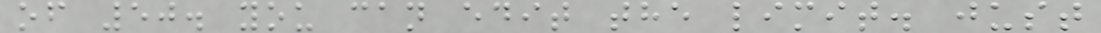of 50. you can edit the limit. just
